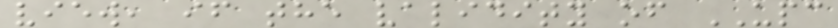view, if the validity of UPC
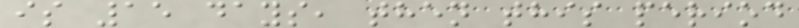is 15 days, then this period
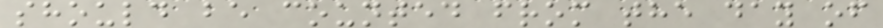should be counted from the day of
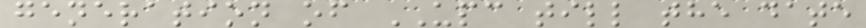generation of UPC till the date
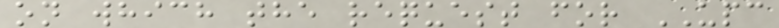on which the request for UPC
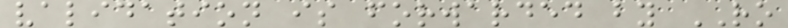validation is forwarded by RO
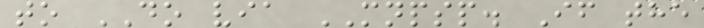to DO via MNPSP. If the
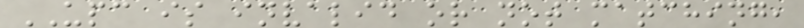UPC is invalid or not matching,
